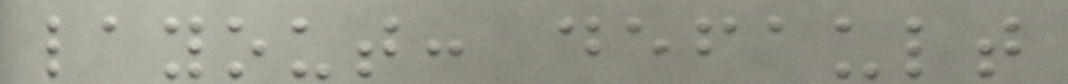layout: default
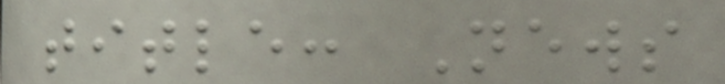title: News
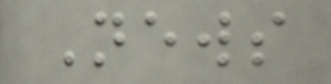News
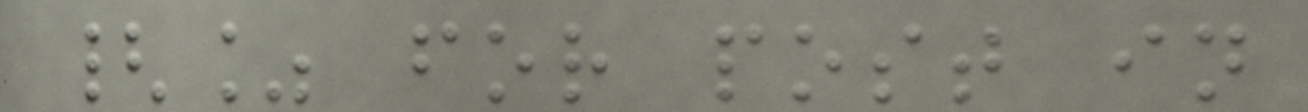{% for post in
